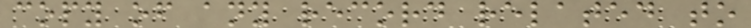copy of any record related to
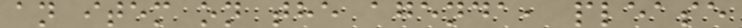an item on the agenda, please
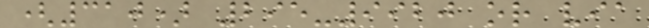(310) 295-9920 or via
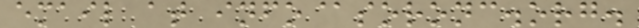email at info@soronc.org.
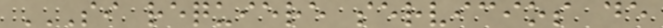SI REQUIERE SERVICIOS DE
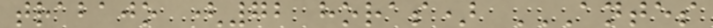trabajo (72 horas) ANTES
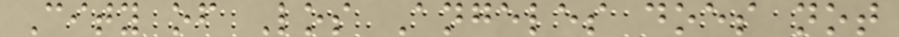City of Los Angeles does not
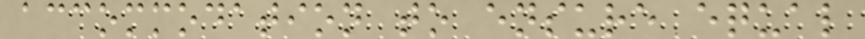accommodation to ensure equal
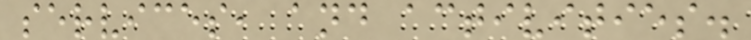services, and activities.
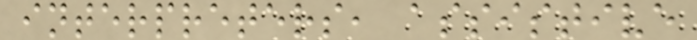interpreters, assistive
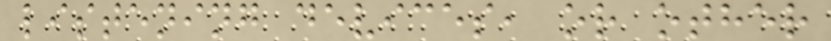listening devices, or other
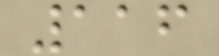116
